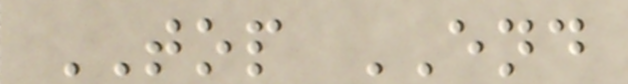TOP END
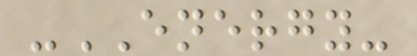-ENERGY-
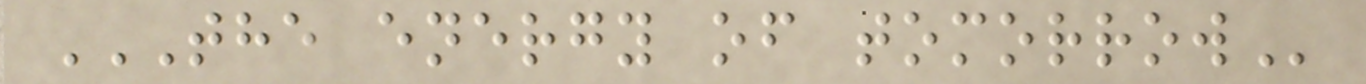THE ENERGY OF TOMORROW
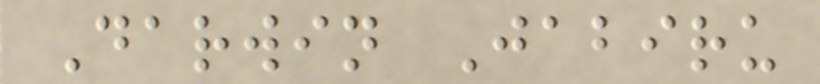Darwin Jabiru
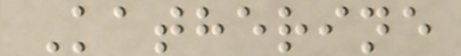Katherine
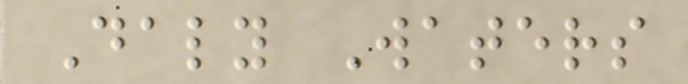Daly Waters
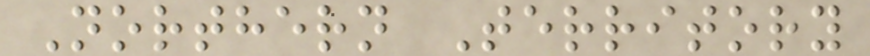Northern Territory
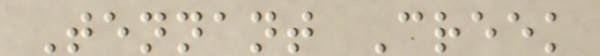Tennant Creek
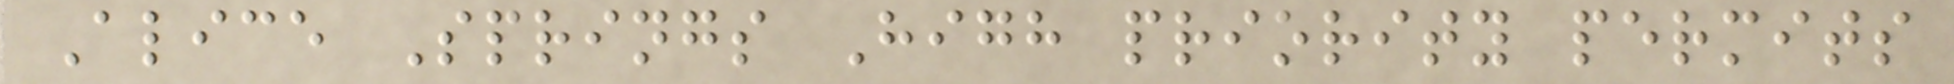Alice Springs High priority permits
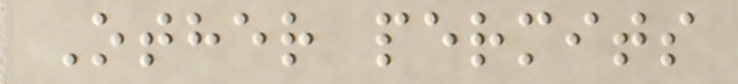Other permits
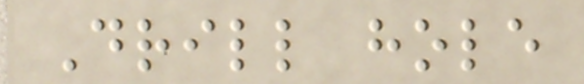Drill hole
